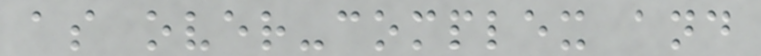as over-complex and
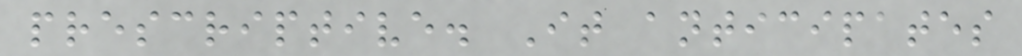prescriptive. It anticipates
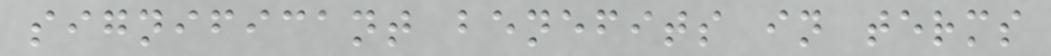significant benefits in terms
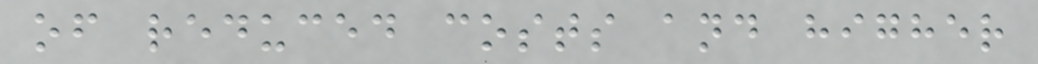of reduced costs and higher
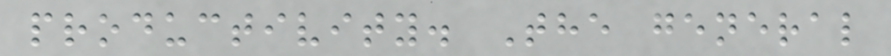productivity. The general
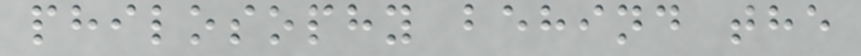philosophy behind the
